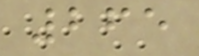265
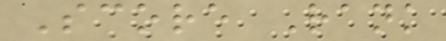Score Rank
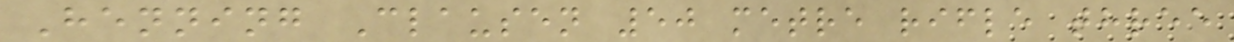Henning Clausen 50 metre rifle three
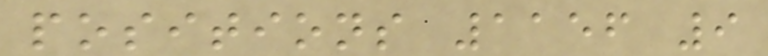positions 1156 9
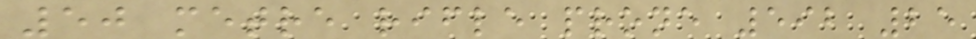50 metre rifle prone 592 25
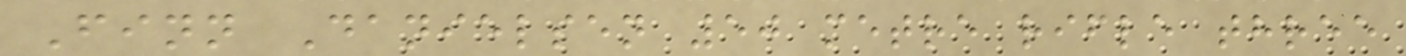Finn Danielsen 50 metre rifle three
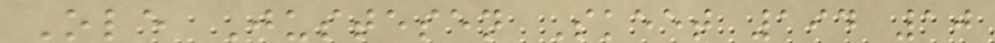Ole Justesen Skeet 194 10
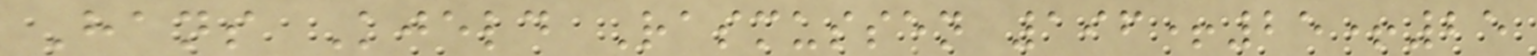Hans Kjeld Rasmussen 196+25+25
